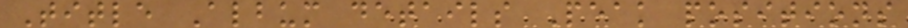Title Album details Peak positions
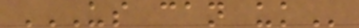US CAN UK
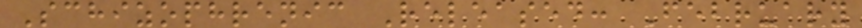Schizophrenic Released: February
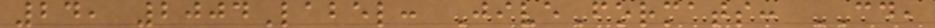24, 2004Label: JiveFormats: CD,
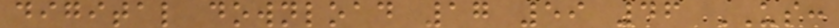digital download 17 59 46 US:
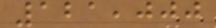121,000
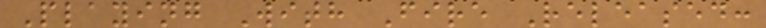Playing With Fire Released:
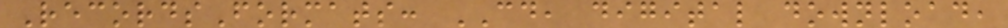RecordsFormats: CD, digital download,
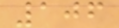106
